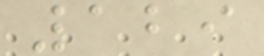129
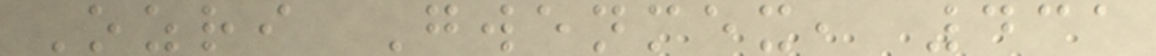Ozri Gwenmex, 431
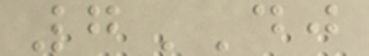7DJ
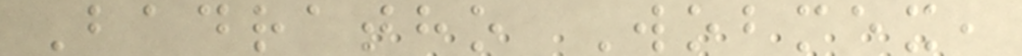Badratho Wobmex,
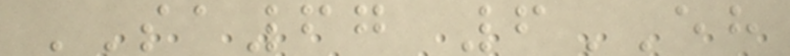SA67 6EH
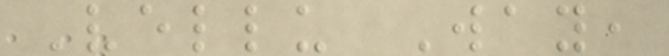Vellu Way,
